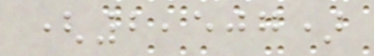(2,507)
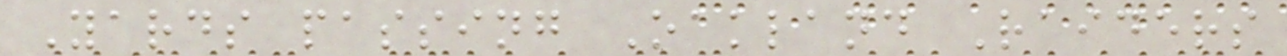Yards passing Oakland Raiders
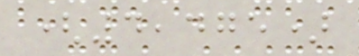(4,475)
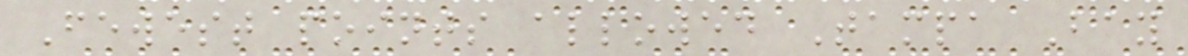Fewest points allowed Tampa Bay
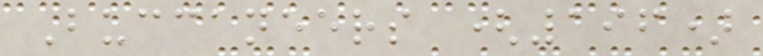Buccaneers (196)
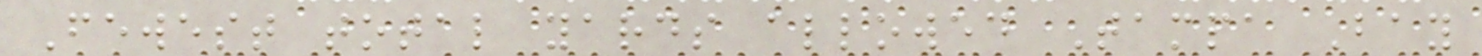Fewest total yards allowed Tampa Bay
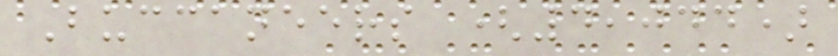Buccaneers (4,044)
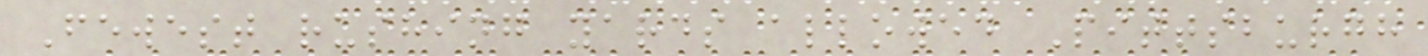Fewest rushing yards allowed Pittsburgh
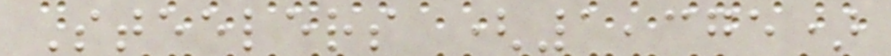Steelers (1,375)
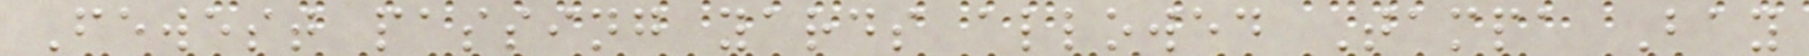Fewest passing yards allowed Tampa Bay
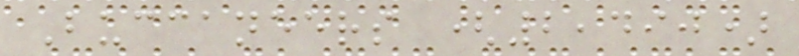Buccaneers (2,490)
